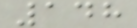148
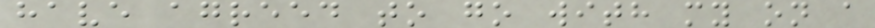have agreed to go with my on a
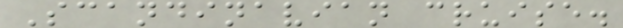Scandinavian cruise.
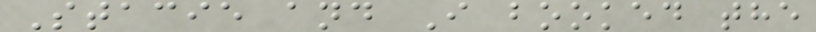Stacie and I booked the
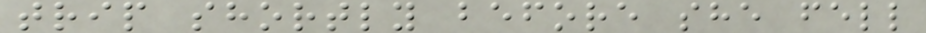trip shortly before she fell
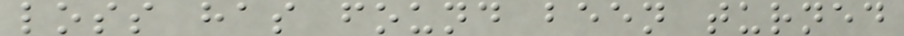loss has found been turned
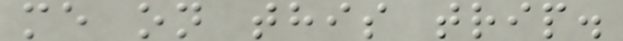me on this trip.
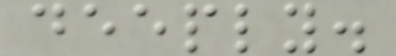deeply.
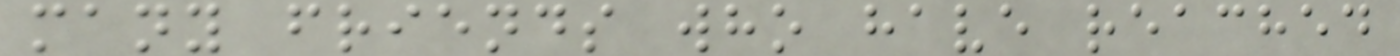many friends who have reached
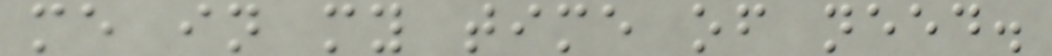me in my time of need.
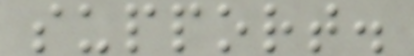support.
